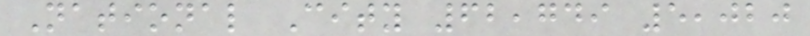National City 62,749 5,020
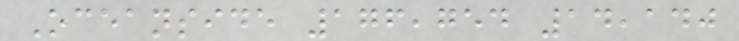Oceanside 176,754 14,140
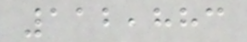112,883
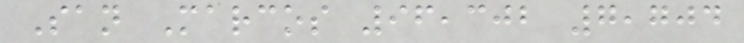San Marcos 96,302 7,704
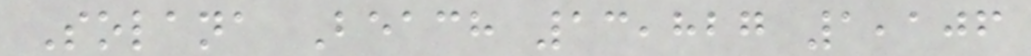Solana Beach 13,827 1,106
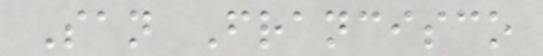San Francisco
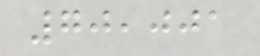70,001
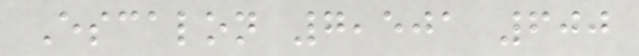Escalon 7,501 600
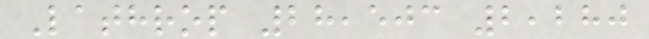Lathrop 28,503 2,280
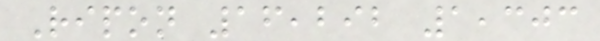Ripon 16,292 1,303
